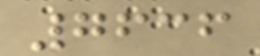7636
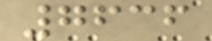7636
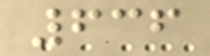636
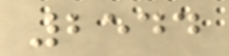2544
